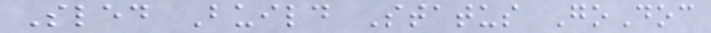Sled Build Status GoDoc
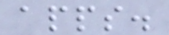apps.
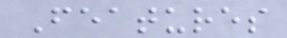Features
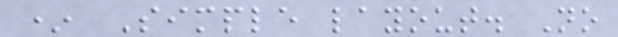* Simple layout. No
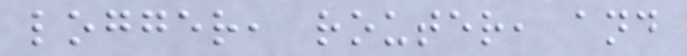logger, router, and
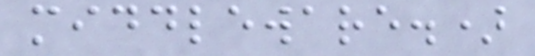middleware.)
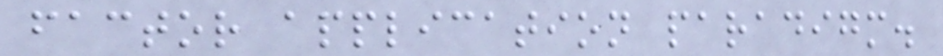factor application paradigm.
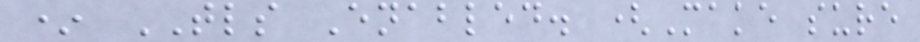* TLS Enabled. (Make sure
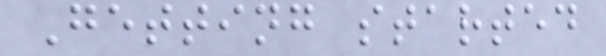Getting started
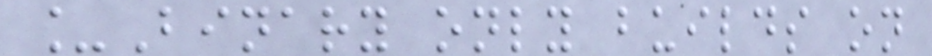_Binary only builds on
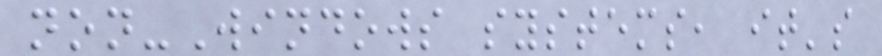non-Windows systems, it's
